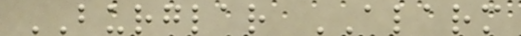BURGLAR ALARM
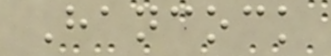Hancock
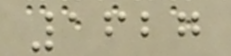1627
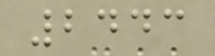2443
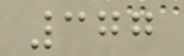377
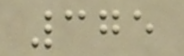375
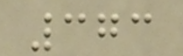373
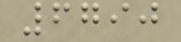6790
